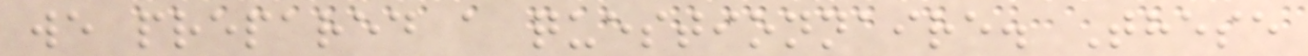we prepared a questionnaire. These
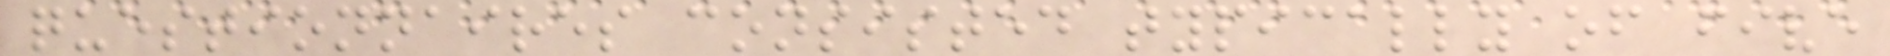questionnaires consisted typically of five
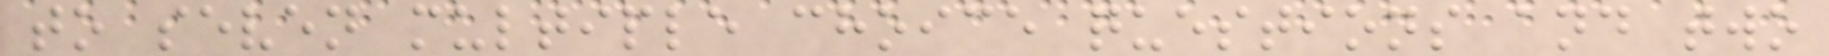to seven multiple choice questions and two
